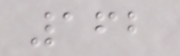162
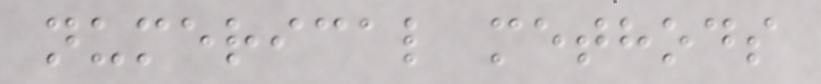numerical methods
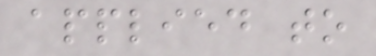applied to
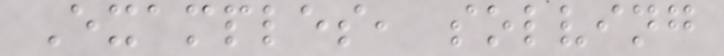Examples, solving
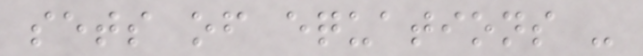sets of equations -
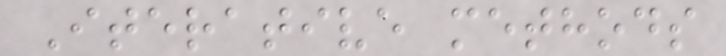Iterative methods
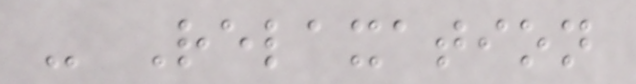- Relaxation
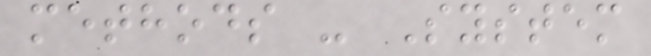methods - System
